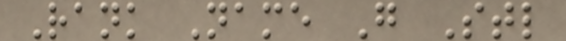Rank Name G Stl
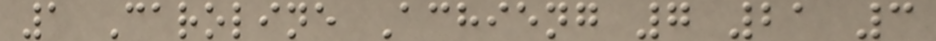1 Caroline Achieng 7 21 3
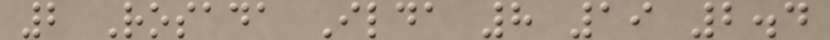2 Rosada Ilda 8 19 2.4
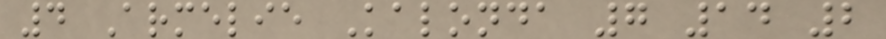4 Armelie Kalonda 7 14 2
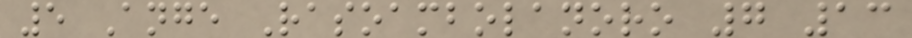5 Ange Rasoambolanoro 7 13
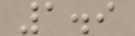1.9
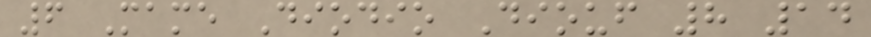6 Mame Diodio Diouf 8 14
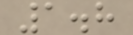1.8
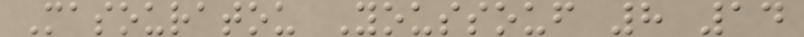Masouratou Youssouf 8 14
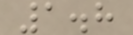1.8
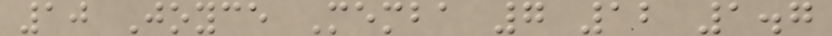10 Joyce Memba 7 12 1.7
